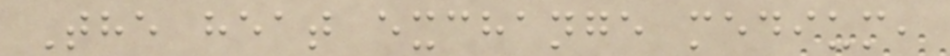The heat exchange medium,
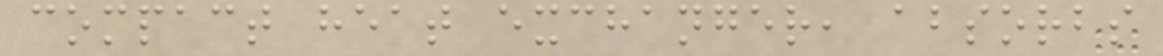compact heat exchanger, absorbs
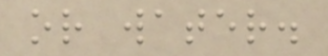or water.
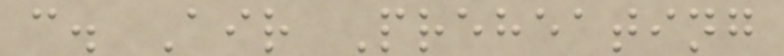c. Air Preheating
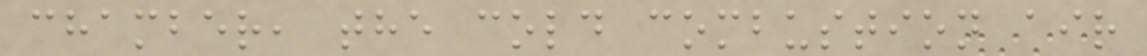chamber, the cold combustion air
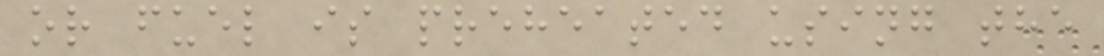or fuel is preheated using the
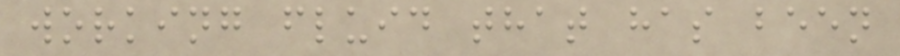working fluid that has been
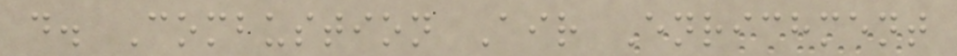d. Combustion Air Enrichment
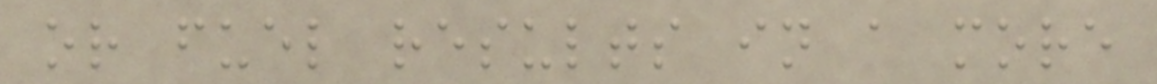or fuel results in a more
